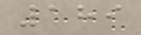189
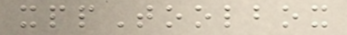xppToolbox
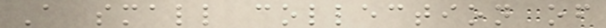A small collection of
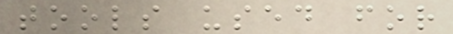tools used for
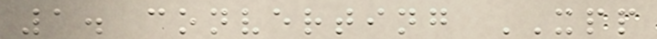1. converting XPP
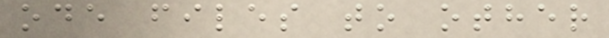ode files to other
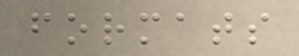formats
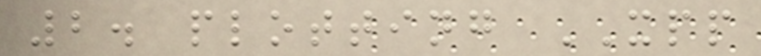2. plotting XPP
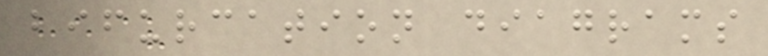bifurcation diagrams
